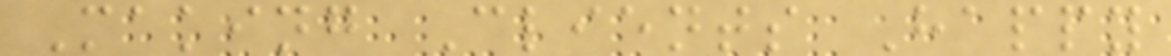Making Clients Happy
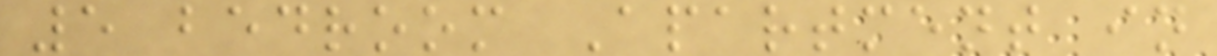5 bedroom Apartment in
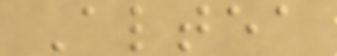Altea
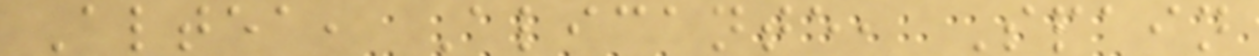Altea, Alicante, Spain
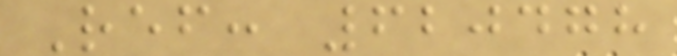Ref: 620478
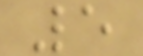5
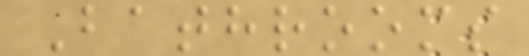Bathrooms
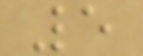5
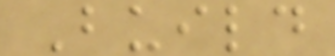Build
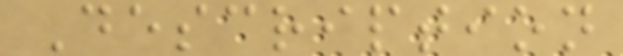Description
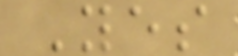Yes
